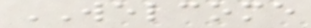WELCOME
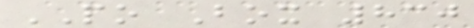PO Box 830
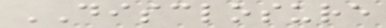DISCLOSURE
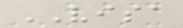VISA
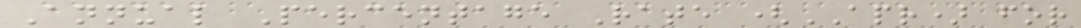Annual Percentage Rate (APR) for
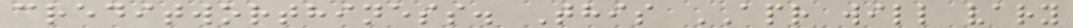creditworthiness. This APR will vary
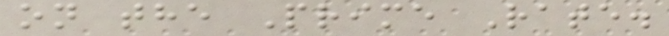on the Prime Rate.
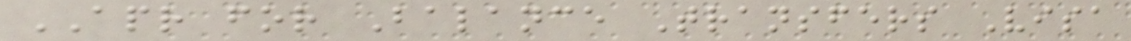APR for Balance Transfers Visa
